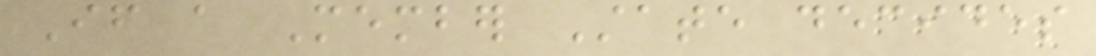If a Member State decides
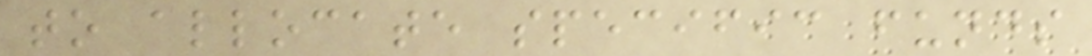to allocate specific funds
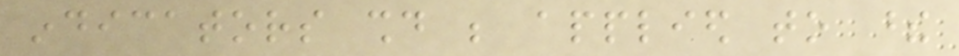indicators should be applied to these
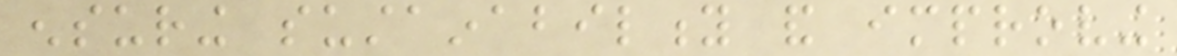ensuring sustainability and improving
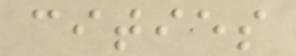cities
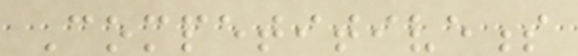Competitiveness
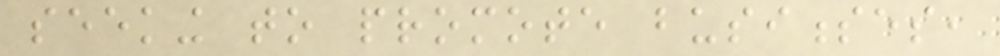seeking to promote businesses,
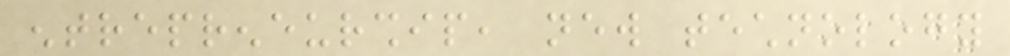entrepreneurship, new technology
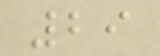29
